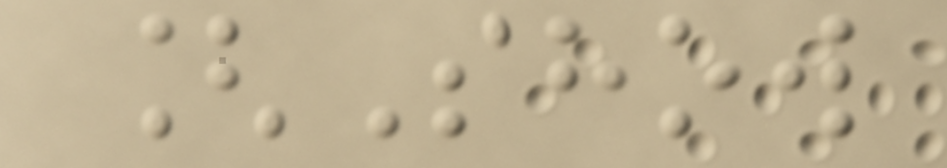[Show
